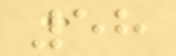58
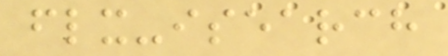flx-isearch
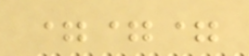===
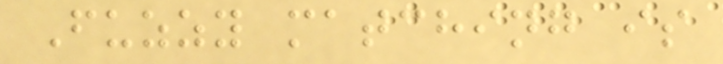Fuzzy matching is
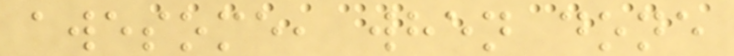awesome, when done
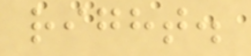right.
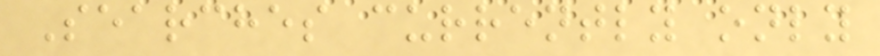Searches currently only
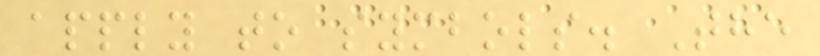apply to symbols. The
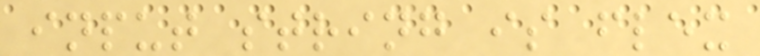input string is flex
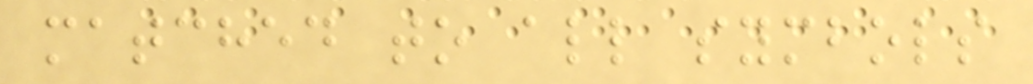matched to all symbols
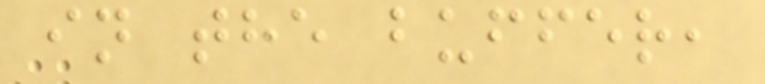in the buffer,
